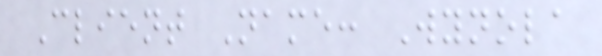Client Name: Wynola
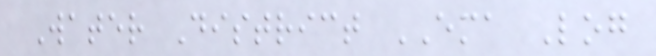Water District EMA Log
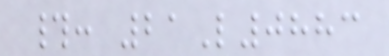#: 21L0883
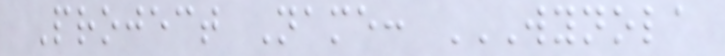Project Name: WYNOLA
